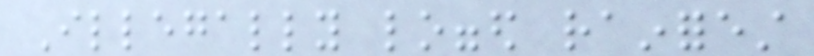Illegally logged rainforest
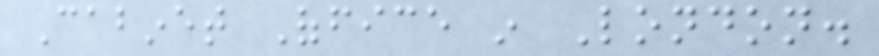Cabinet Office in London.
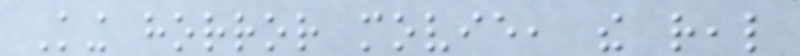King horror movie, the real
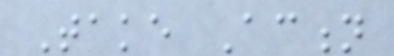Take Action
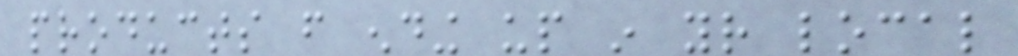products from ending up in your local
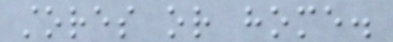stores or home.
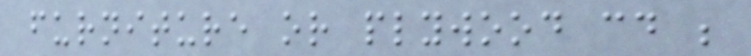furniture or plywood could be
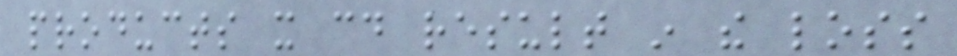products it could result in the loss
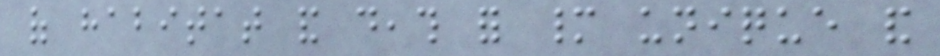of habitat and death for many unique and
